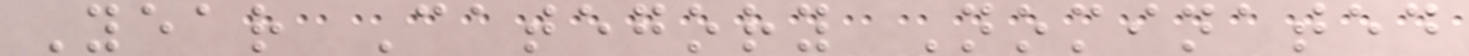Year Category Nominated
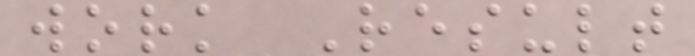work Result
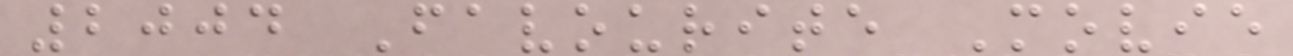2004 Favourite Movie
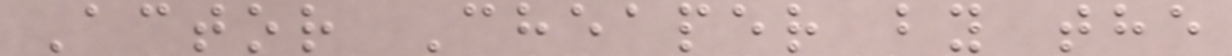Actor Cheaper by the
